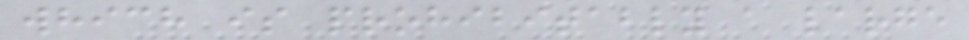which is prohibitably a large
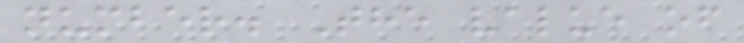number. The value of
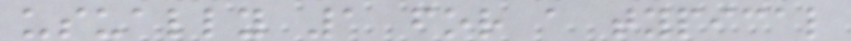usually 1 for a typical
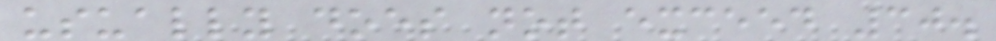usually does not exceed 30.
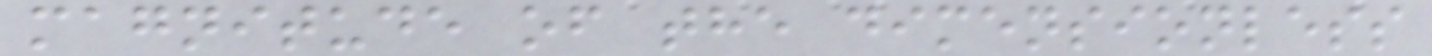magnitude of the dimensionless
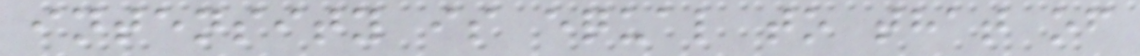intensity is equal to that of
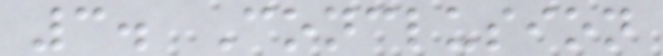3. Conclusion
